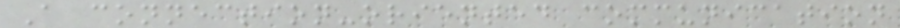A connection-oriented communication
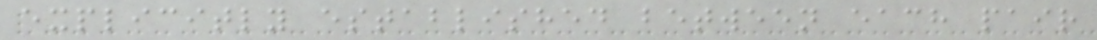explicitly established between each pair
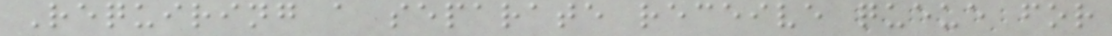Requiring a separate receive queue for
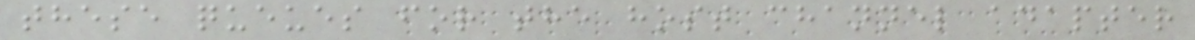these queues for the host channel adapter
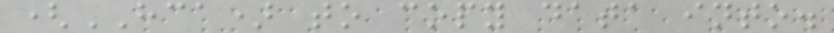(HCA) to copy data into.
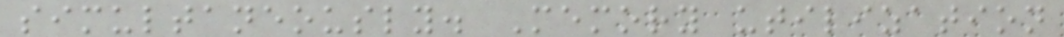simultaneously. Memory utilization
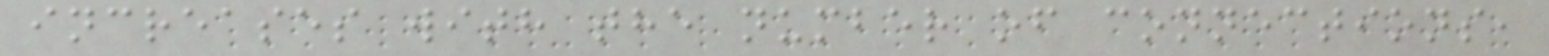increases with the number of connections,
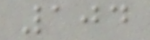104
